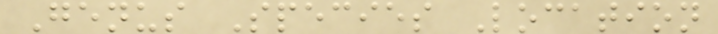Genus Species Location
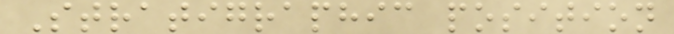Stratigraphic position
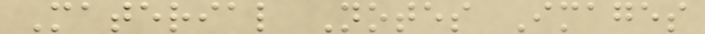Material Notes Images
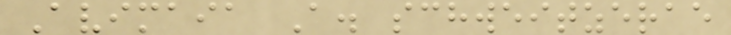Avimaia A. schweitzerae
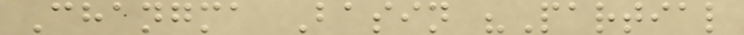Changma Basin "Partial
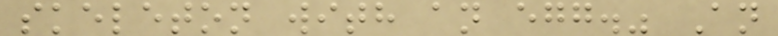skeleton with an egg." An
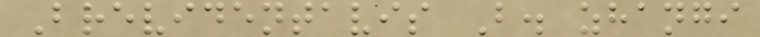Brevidentavis B. zhangi
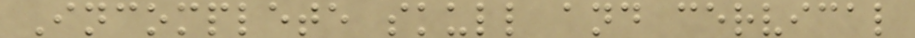Incomplete skull and cervical
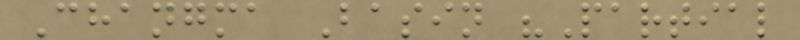Changma Basin "Partial
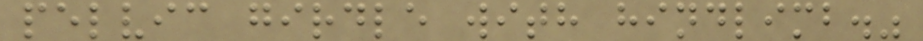pelvic girdle with hindlimb."
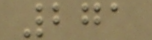271
